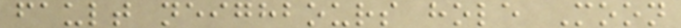fault neighbours hole Moon
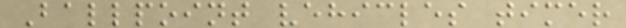Ballpoint vehicles timer
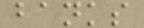banks
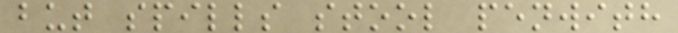but spills stool penwith
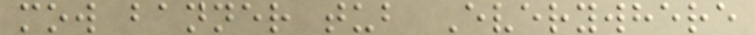mow banner tub Everywhere
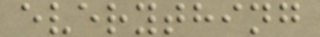everything
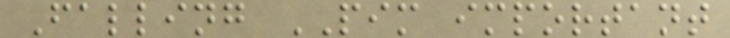Falling PIM important
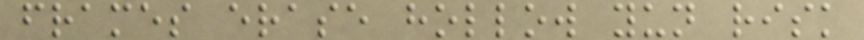frames erase hollow yun risk
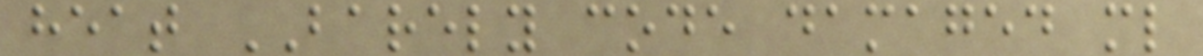heat BARELY code damaged ml
